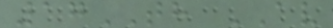17TH AV
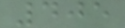405
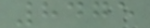8475
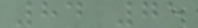84 75
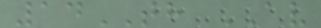14TH AV
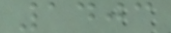1403
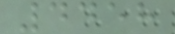4458
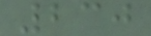230
